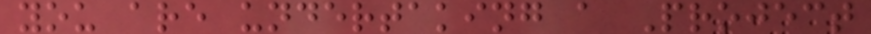you are undertaking a Project
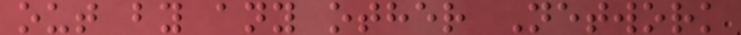out by any other Network
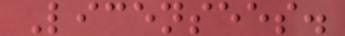Licensees.
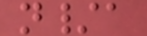n/a
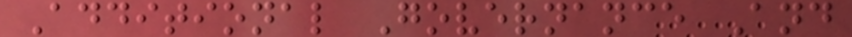Additional Governance And
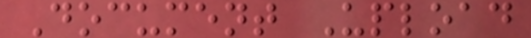Document Upload
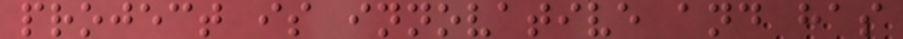project is innovative and has
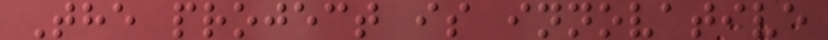The project is innovative
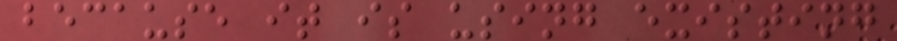because it is using existing
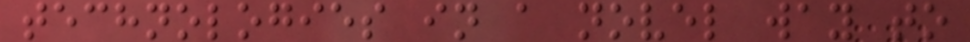technologies in a novel way to
